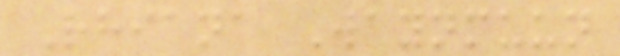Rhiana Waynmuun
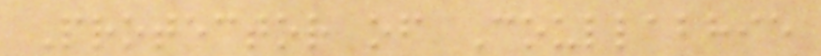Protector of Coullabhie
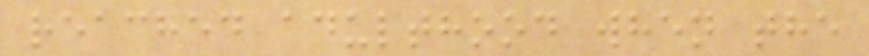reached adulthood when the
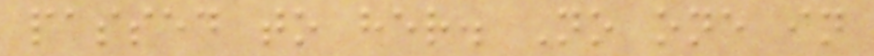passed to her. No one in
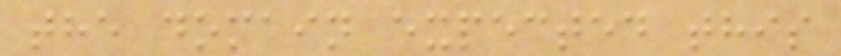the domain expected this
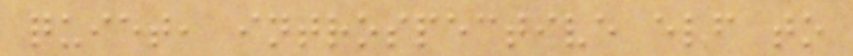quiet, introspective elf to
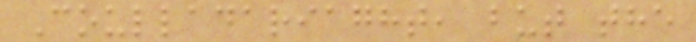Coulladariaght, but the
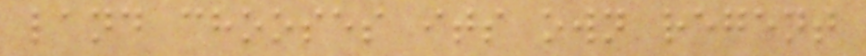land chooses its own regent
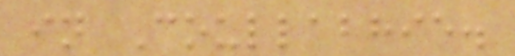in Coullabhie.
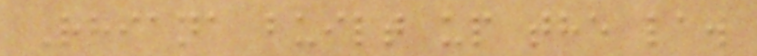Rhiana built up the law
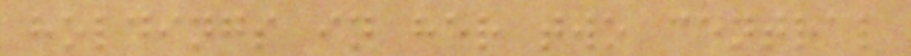holdings in her two central
